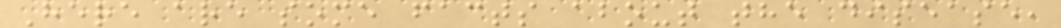Here are some facts about the disease,
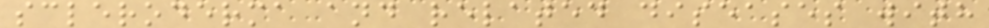scleroderma and related diseases with
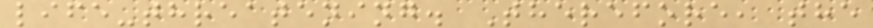life-threatening. Therefore, the
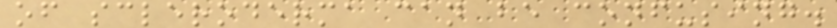of scleroderma can be confusing.
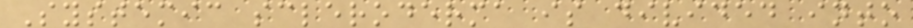Systemic scleroderma is divided into
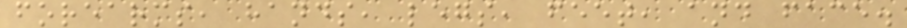forearms, hands, legs, feet, and face.
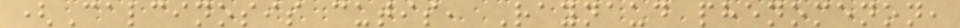(Calcinosis cutis, Raynaud phenomenon,
